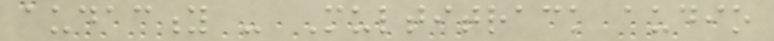audacity - Multitrack audio
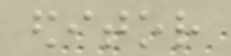editor
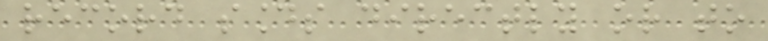record sounds directly or to
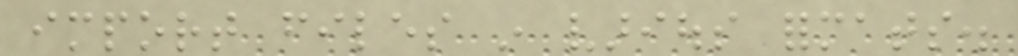import files in various formats.
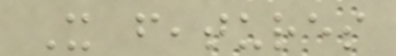It features
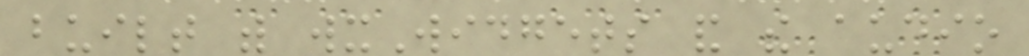built with wxWidgets and the audio
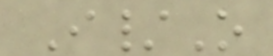I/O
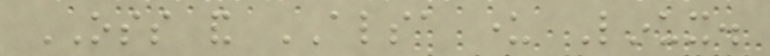OSS and ALSA under Linux.
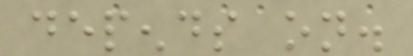depends on.
